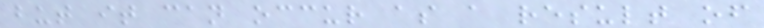but it can occur as a result of
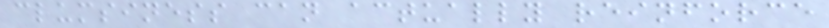clumsiness can actually reinforce
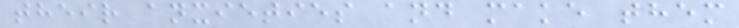their anxieties and make them
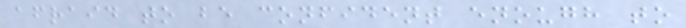afraid to be confident enough to
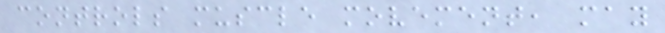controls muscle movement, may
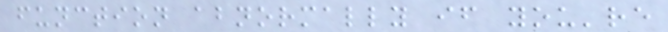function abnormally if you're
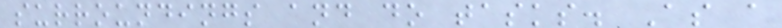surroundings and do tasks. As a
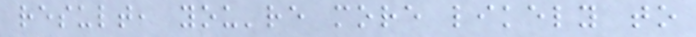result, you're more likely to
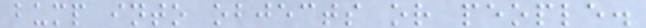bump into objects or people.
